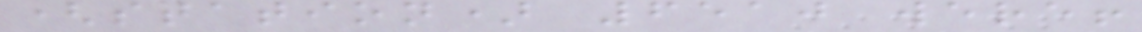(station) 6510 were!
